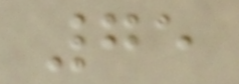75
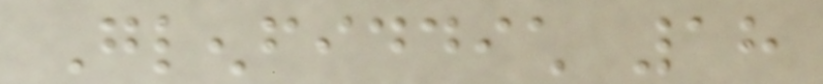Glenfiddich 18
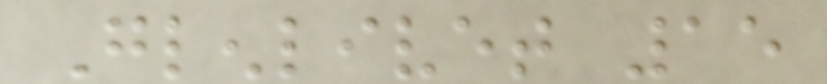Glenlivet 15
